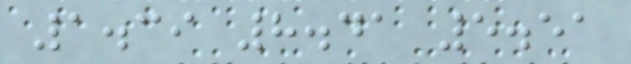1.39 8.41 5.51
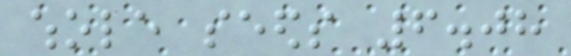whole seeds 6.08
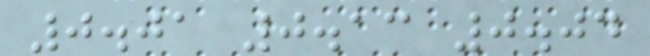0.01 0.13 0.04
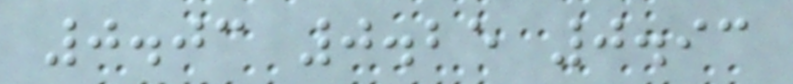0.03 0.25 0.93
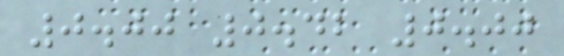0.00 0.42 0.00
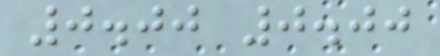0.00 0.00
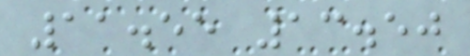11.55 13.50
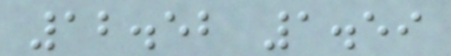12.52 1.59
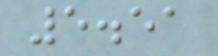5.51
